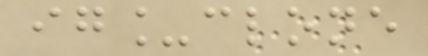ig_clone
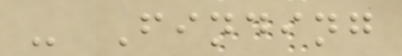- Finding
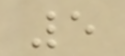5
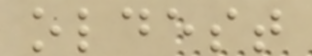oldest
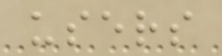users
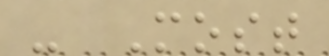- Most
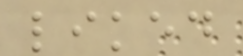liked
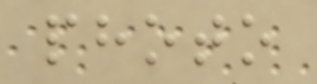photo
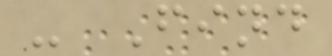- Find
